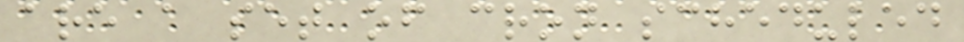are a set of cron scheduled
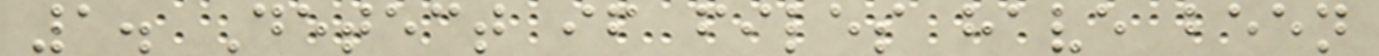1. Detect if files have been
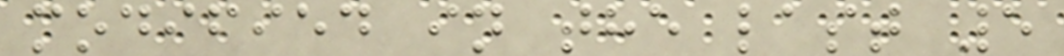modified in the last 5
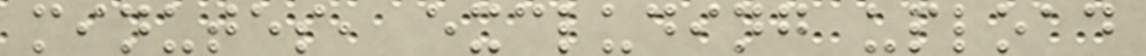minutes, excluding upload
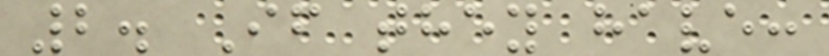2. If they have:
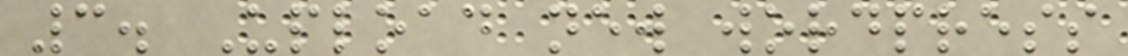3. Upload new wordpress
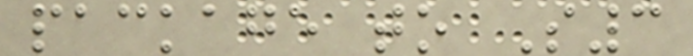package to S3
